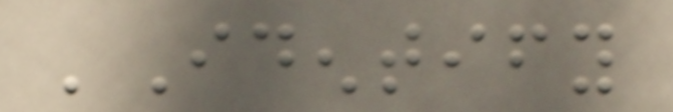'Identify
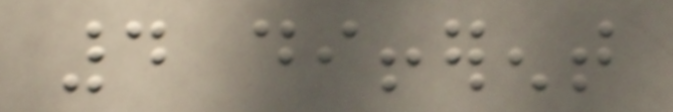4 different
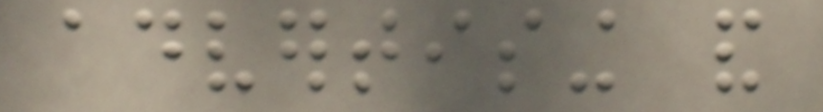advertising and
